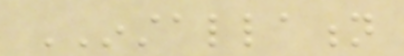INSTALLATION
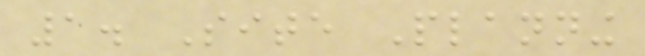1. Site Planning
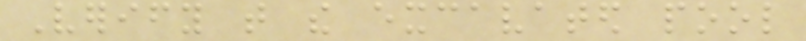Verify that the excavated pool
